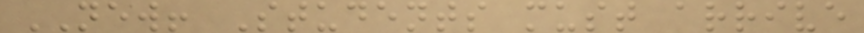NEW! Students must arrive
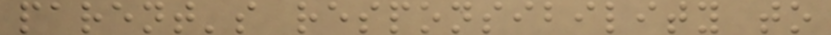parent's responsibility to
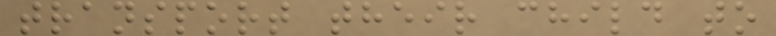transport their child to
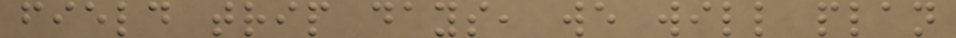field trip days, we will plan
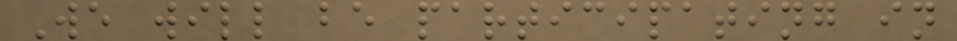We will be participating in
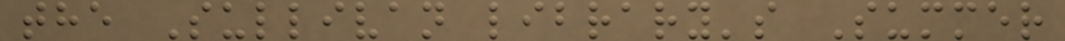the Sullivan library's Summer
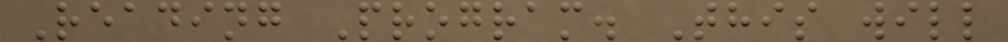Reading Program. This will
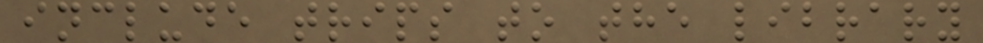include trips to the library
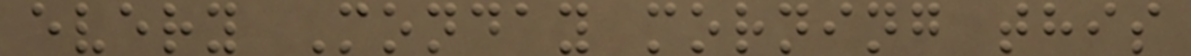every Monday morning this
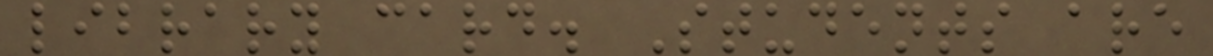library card. Students are
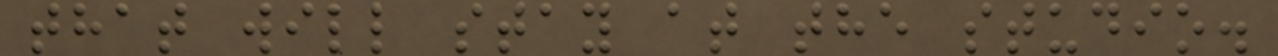that will stay at the studio.
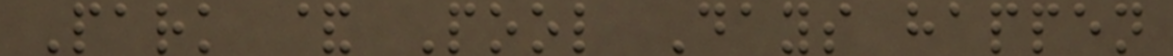Park & Pool Days happen
